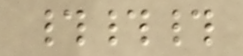###
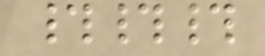###
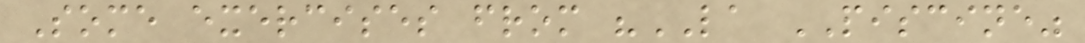Some exercises from "LA PISCINE"
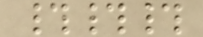###
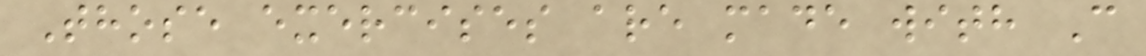Those exercises are made with C
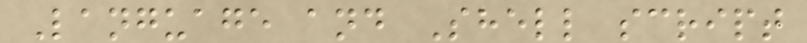Language and Shell script
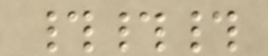###
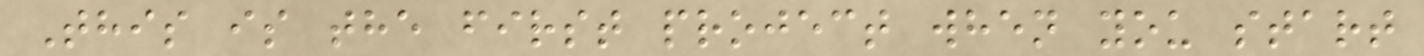This is the first project when you start
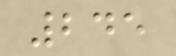245
